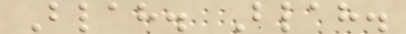Blah. Blah.
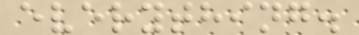everything.
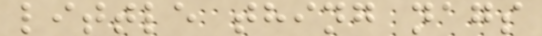little thing nags
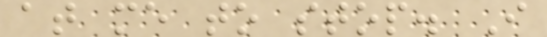at me to stop. I
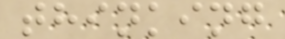thinking
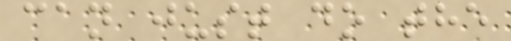can just do the
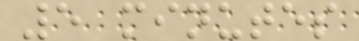5 minutes
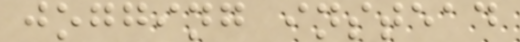jogging instead
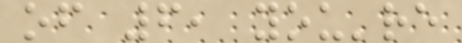of 6, you're
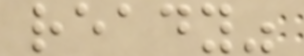ready"
